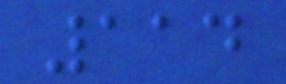114
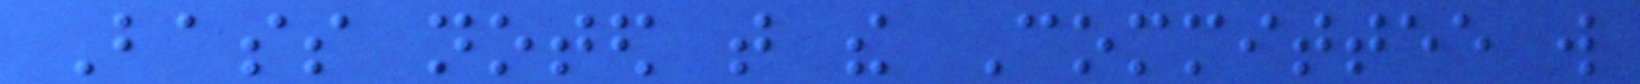Bass noted that the Committee will
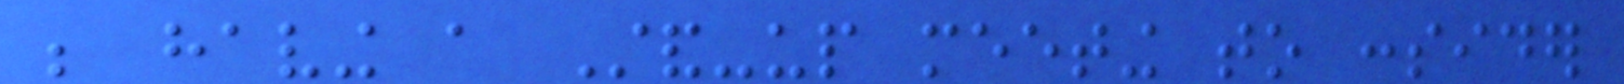be having a Stand-up meeting to consider
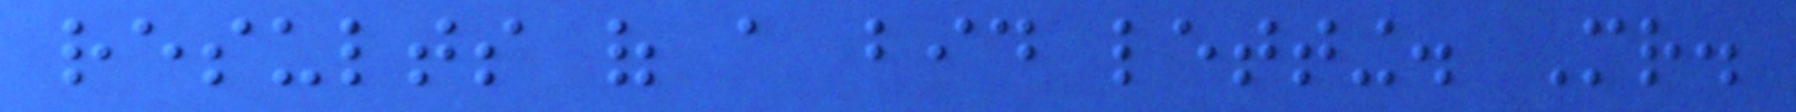results of a bid letting. Mr.
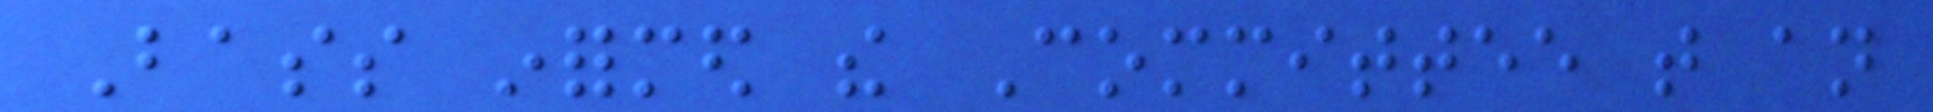Bass informed the Committee that an
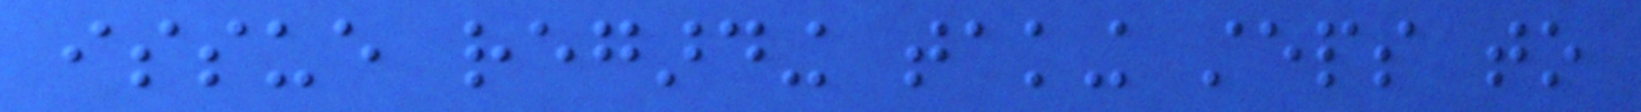issue regarding taking steps to
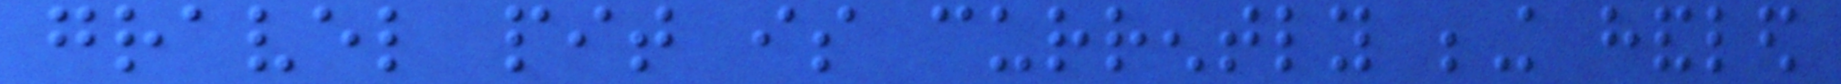gravel pit is currently being handled
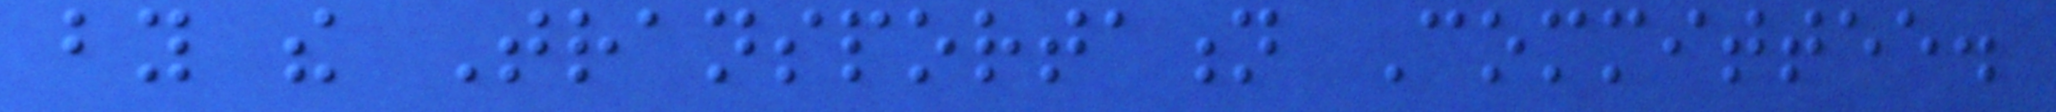by the Transportation Committee.
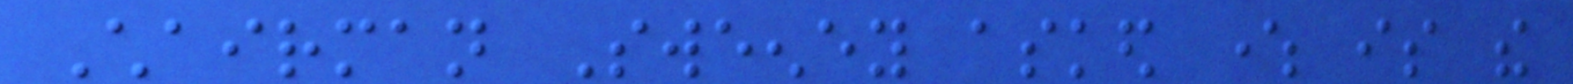Chairman Sweeney asked where is the
